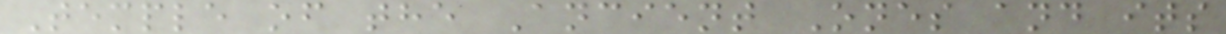Temple of the Ancient Ones and its
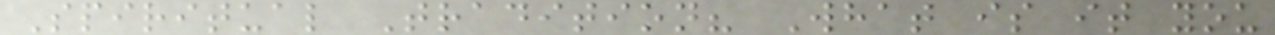Spiritual Tradition? What is it you
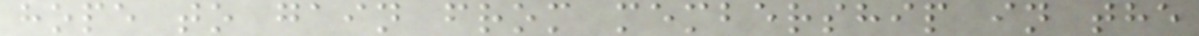hope to gain from membership in the
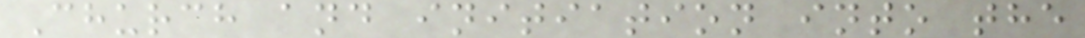Church and initiation into the
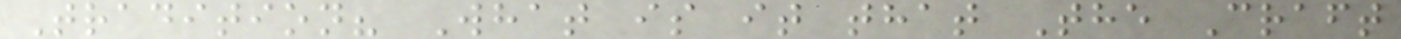Tradition? What is it that The Craft
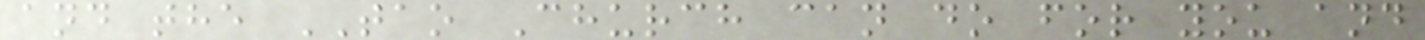and the TAO Church can do for you and
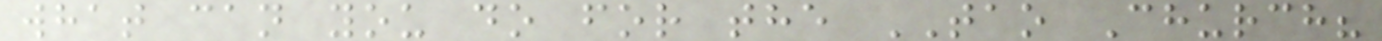what can you do for the TAO Church?
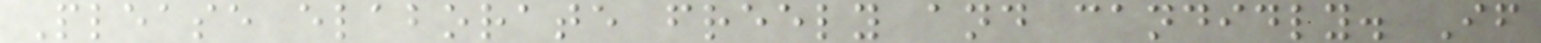Please elaborate freely and candidly. If
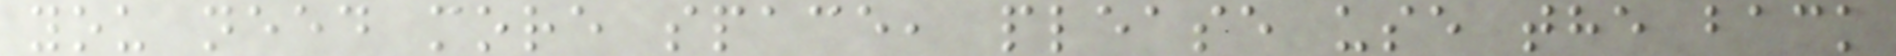you need more space, please use the back
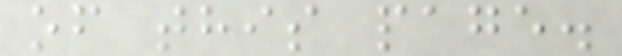of this page.
